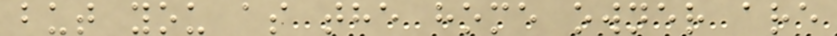but you as the home owner are
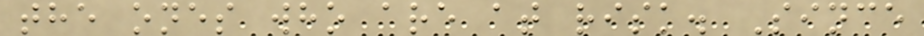the ones who are at risk. Since
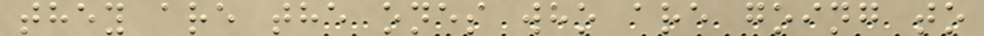they are the ones who are going to
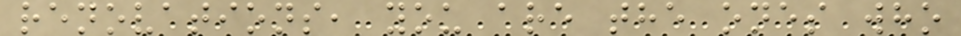renovations, you are the ones who
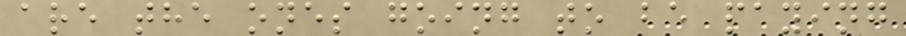are the ones going to be paying
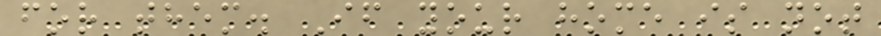for them. If your home is not
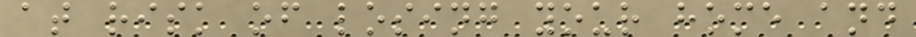at risk of losing your home and
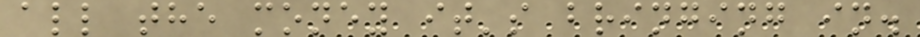all the money it's bringing in.
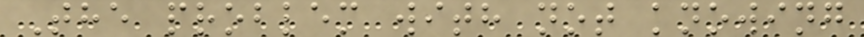The problem with not knowing
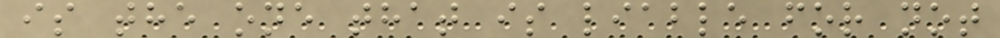is the one that is liable for not
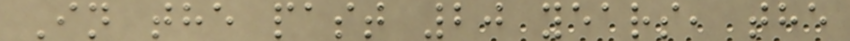In the past 20 years, the
